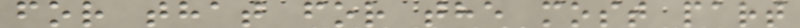for that for the most part
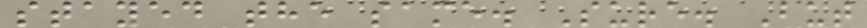stayed the same. Sure. But
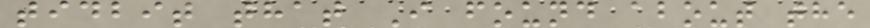tidbit that I found about the
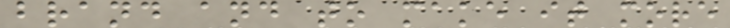brand and to make it more
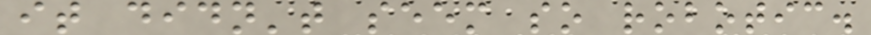it didn't seem so robotic.
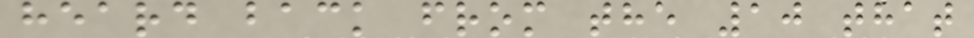heard back from the 10 that
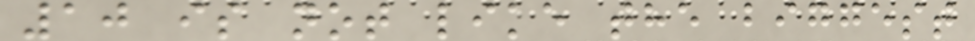10 is not like the biggest
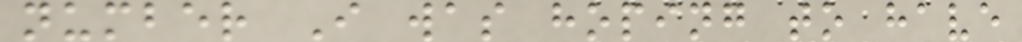number I was hoping to have
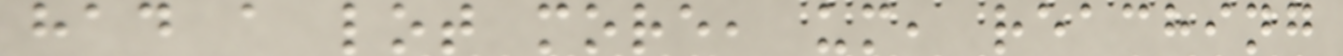had a lot more, um, reaching
